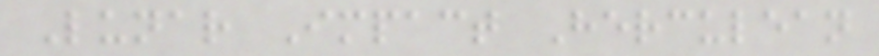Lunar Impact Herculean
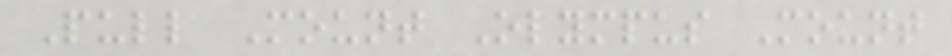Pull Mount Olympus Mount
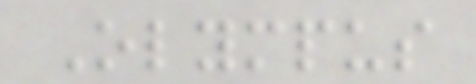Olympus
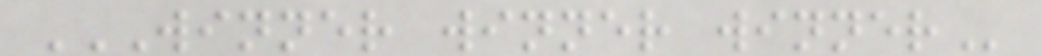WINNER WINNER WINNER
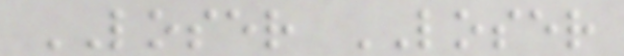LOSER LOSER
